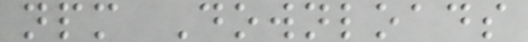npm Downloads
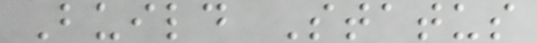Build Status
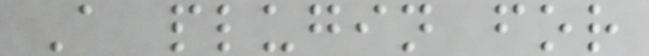A plugin for
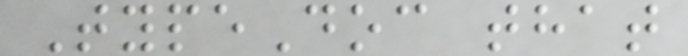TypeDoc that
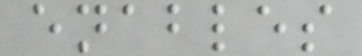enables
